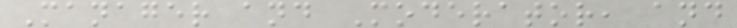Manager and Moderator, and
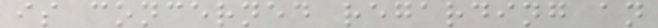is concerned regarding an
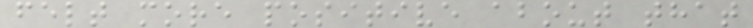felt more positive about that
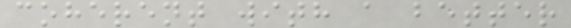coherent with a better
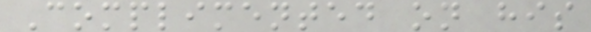Complimented on his
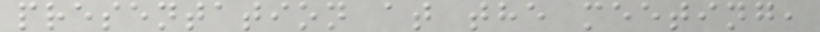presentation at the meeting,
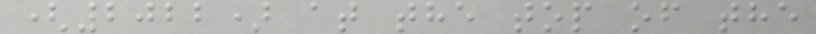(2022) at the top of the
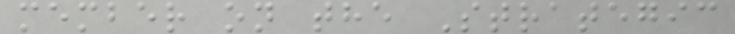member on the Strategic
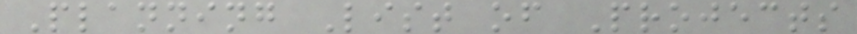Planning List of Projects
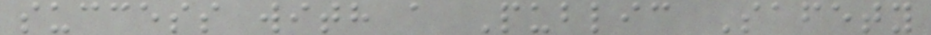success with a Public Safety
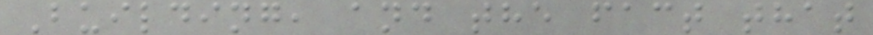Building, and the fact that
